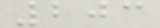203
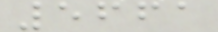5661
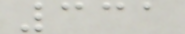331
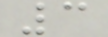3
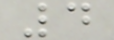4
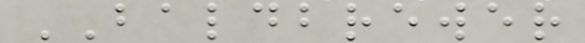BALDBREWER
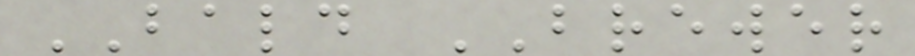BALD BREWER
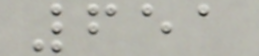651
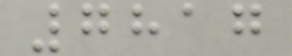7817
